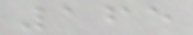165
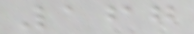167
